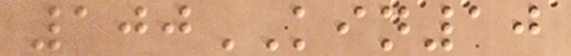100KIN10
